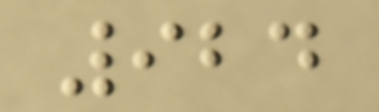924
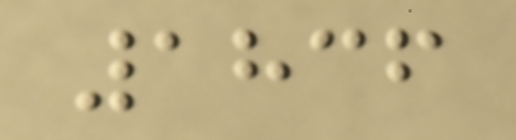1836
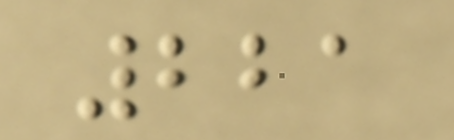221
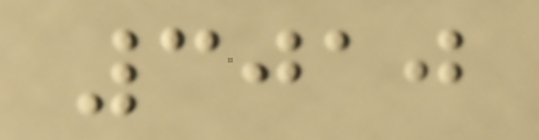3010
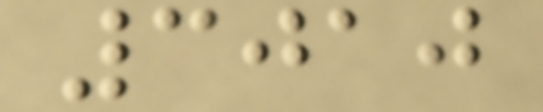3010
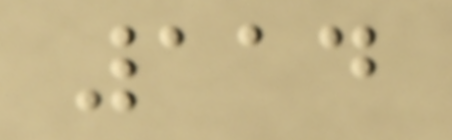114
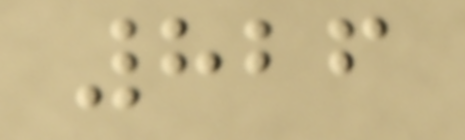826
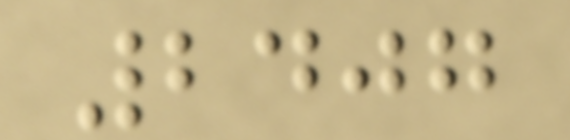2407
